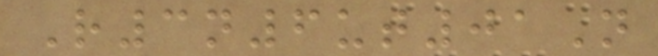R3n6ut01N
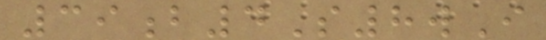39b4S8wI
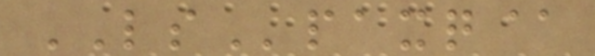LSpaxq@
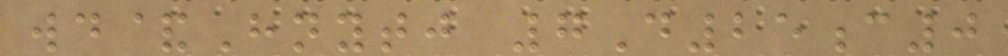wd&Hnytj 7D25c0
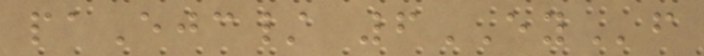paEjc/ 6EYf
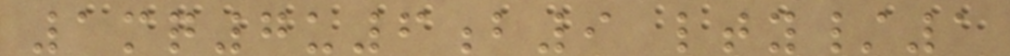1mq7u6b9 lty/1
